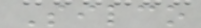Silco
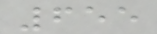655
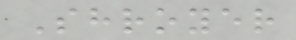Shroyer
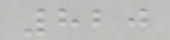820
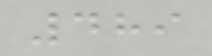489
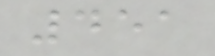451
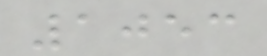1053
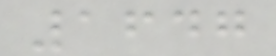1647
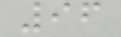96
